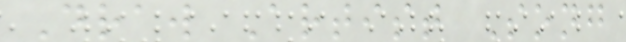Draw Artist Song
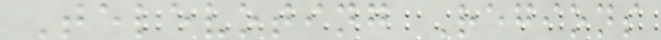Televoting Regions
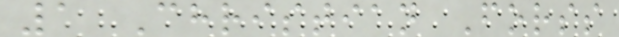1 Christian Forss
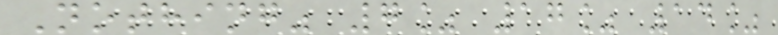Nothing" 7% 17% 14%
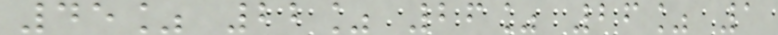45% 22% 26% 26% 1
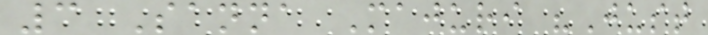3 Sanna Majuri "Just
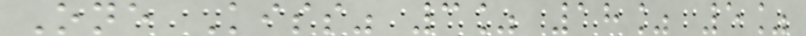One Kiss" 3% 18% 5%
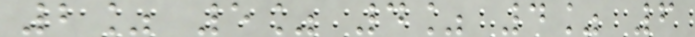2% 5% 4% 4% 6
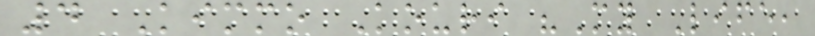4 Kimmo Kouri "My Life,
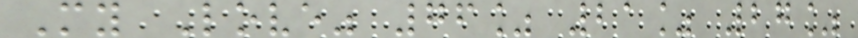My Love" 76% 21% 27%
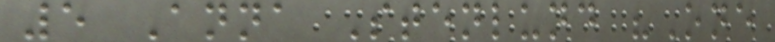5 Anna Stenlund "One
